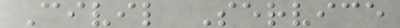Civil Service
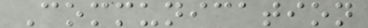Communication
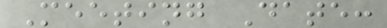Meeting Date:
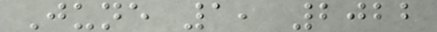June 1, 2022
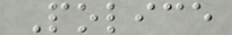Police
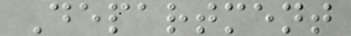Department
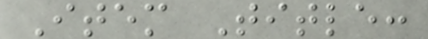Item Title:
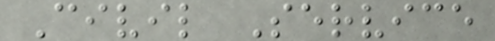Civil Service
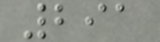291
